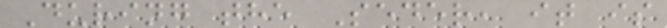During the Seder, it is
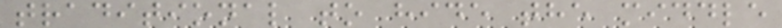traditional to hide the middle
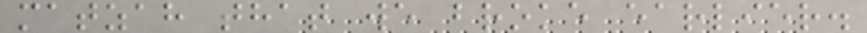matzah that we broke earlier.
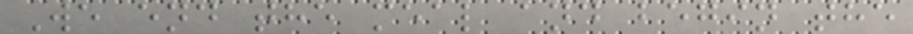We end the meal and begin the
